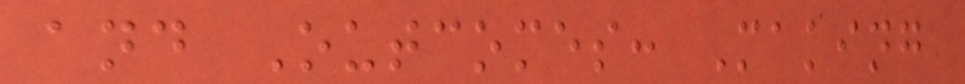and Outcomes: Making
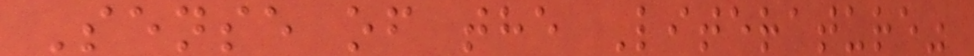Sense of the Literature"
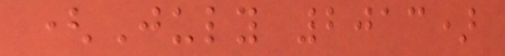(July 2013)
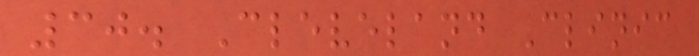30. Cleveland Clinic
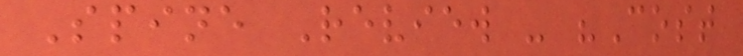Spine Review - "Cost
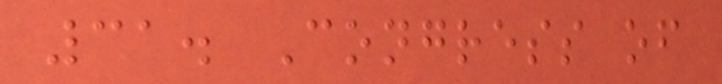31. Congress of
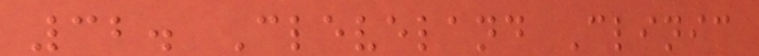32. Cleveland Clinic
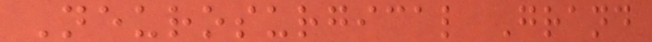Neurosurgical Grand
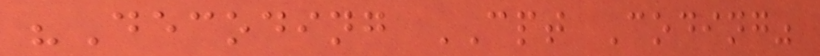"Decoding CPT Coding"
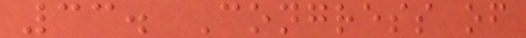33. Congress of
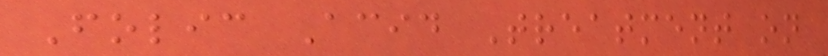Folic Acid Treatment on
